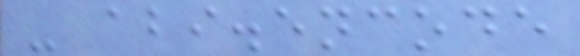- abi.encode
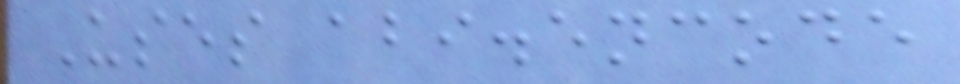Uses abi.encode
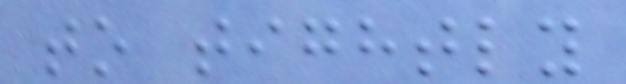to tightly
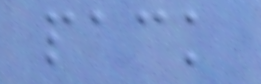pack
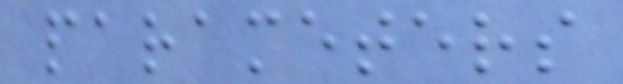parameters
